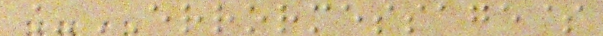_ERRORMESSAGE$
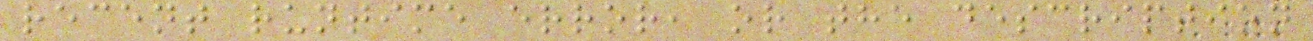recent runtime error, or the description
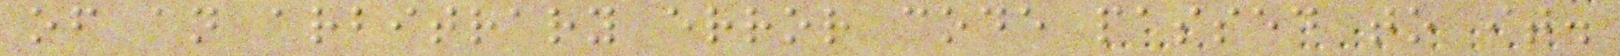of an arbitrary error code passed to it.
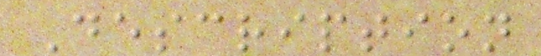Description
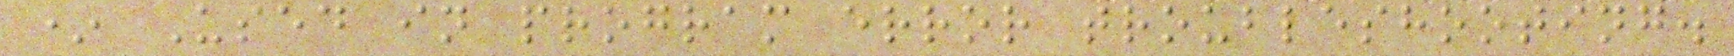* Used in program error troubleshooting.
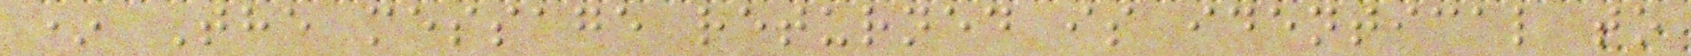* The message returned is identical to
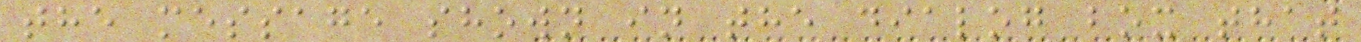the message shown in the dialog box that
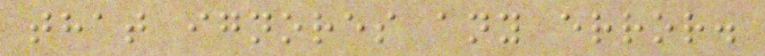that ignores any error.
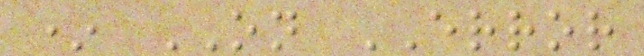* ON ERROR
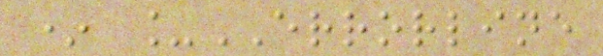* _ERRORLINE
